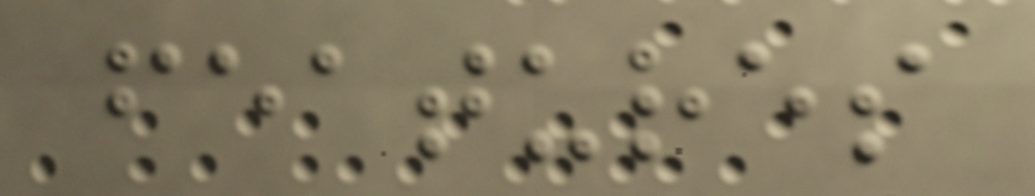features
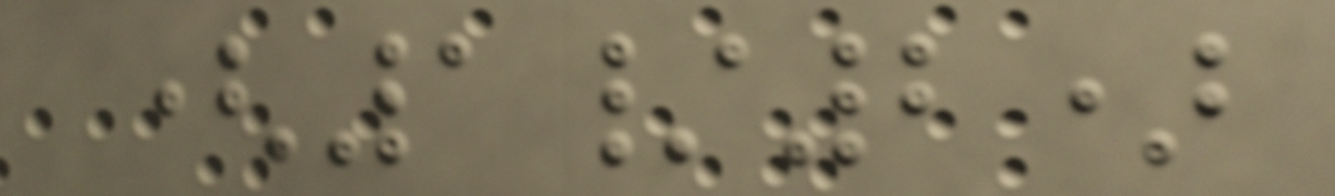(1/2)
